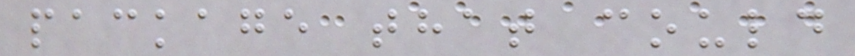package that could
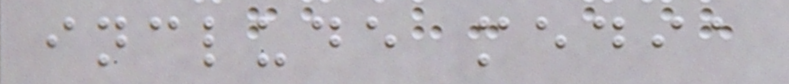include media
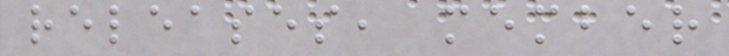releases, member
